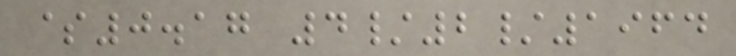$0.17 4/2/1964
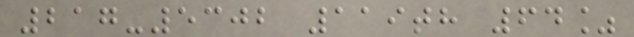217-5302 119th 64%
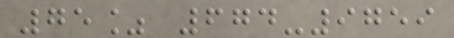75% 674-9759
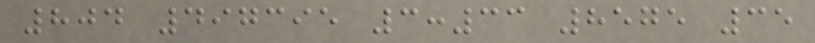804 497395 3:33 8575 35
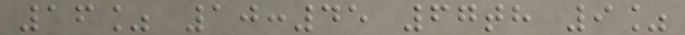16% 10:45 67th 9%
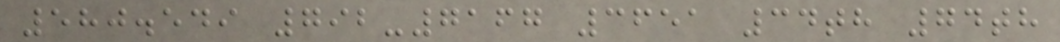580.549 792-7167 3651 34th 74th
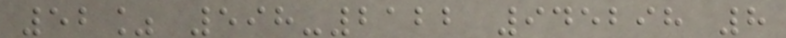52% 598-2122 945298 8
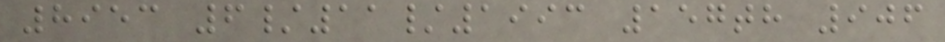8953 6/11/1993 157th 906
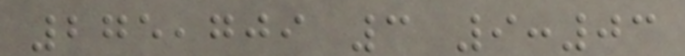275,709 3 9:03
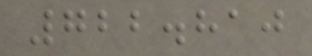722.810
